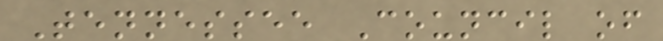Tennessee Council of
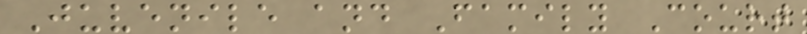Juvenile and Family Court
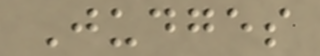Judges
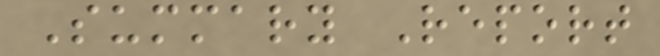Summary Report
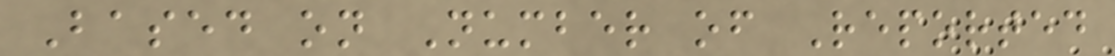Based on Number of Reported
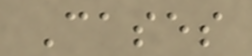Cases
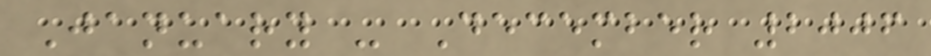January - December 2006
